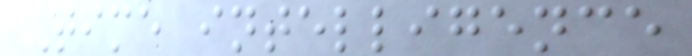Time intelligence
